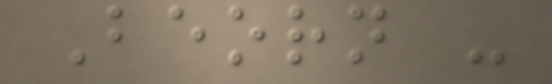Beorn -
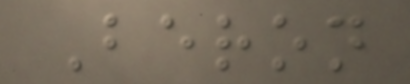Beron
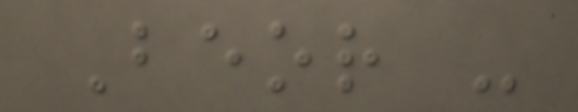Beor -
